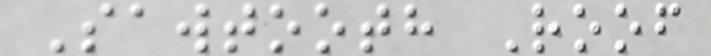Sawtooth Roof
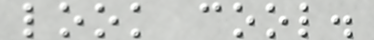look cool.
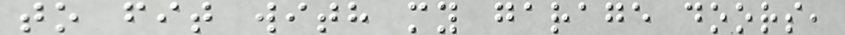to fit with my garage doors,
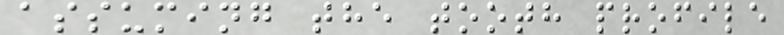assuming the tooth profile
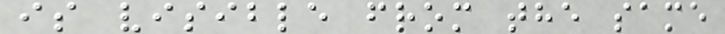is visible from the same
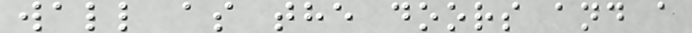wall as the doors and a
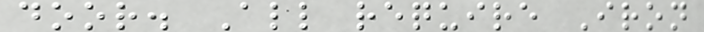door. All require Iron
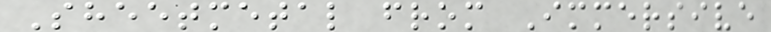Sheetmetal from Immersive
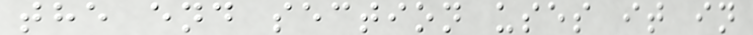the end section uses it in
